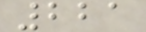221
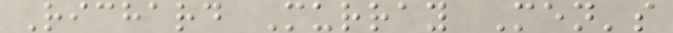Richard Murray Men's
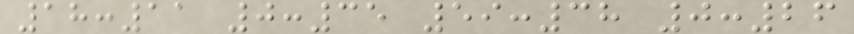18:11 0:35 59:38 0:26
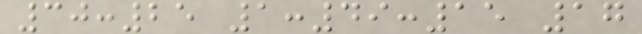30:25 1:49:15 17
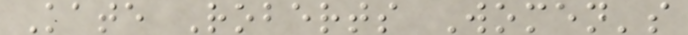Kate Roberts Women's
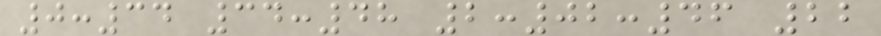0:34 34:48 2:02:46 22
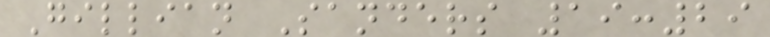Gillian Sanders 19:29
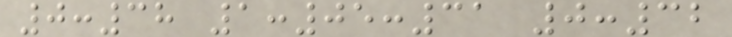0:38 1:05:31 0:32
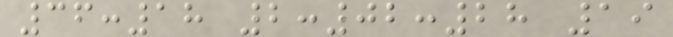36:18 2:02:28 19
